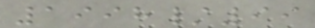1998/99
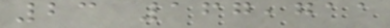23 167,711
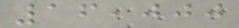16,000
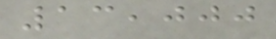13,000
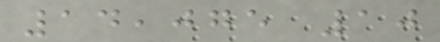14,075 10
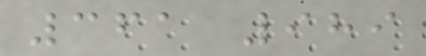361 989
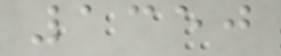1350
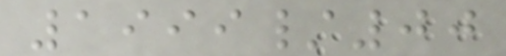1999/00
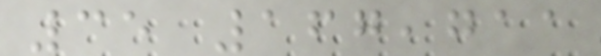35 167,711
